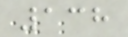138
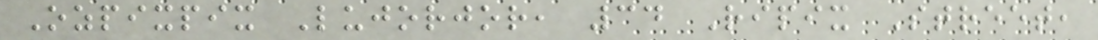Ozpixpix Lujorjor, 34 Ripix Street,
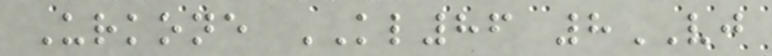Urkone KL86 8VJ
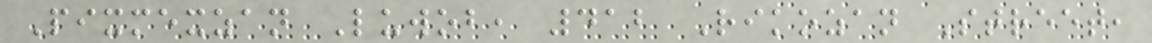Pixmexzan Luwob, 412 Rikozan Street,
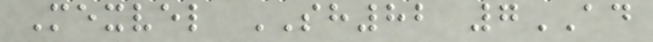Mexvel SH82 7AD
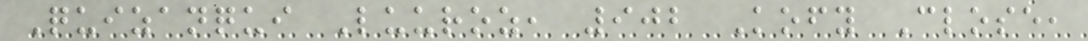Quizanqui Luuroz, 902 Kofy Close,
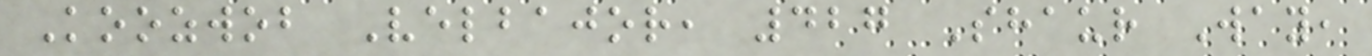Koozwob Velbajor, 427 Shaur Way,
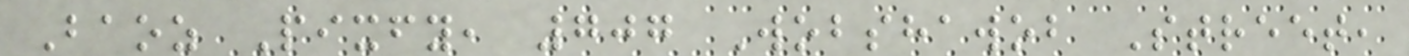Baoz Pixfy, 707 Wobshawob Street,
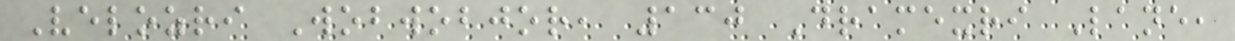Velozri Wobwobjor, 130 Dramexri Lane,
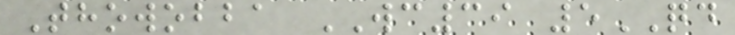Thowobba WC39 5QD
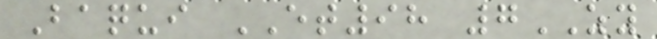Baqui ET98 7ZY
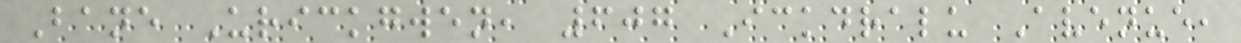Bane Urickgwen, 607 Ickdralu Avenue,
